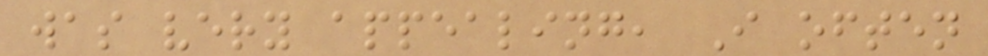was very appealing, I often
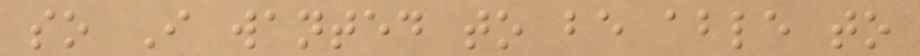so I wanted to be able to
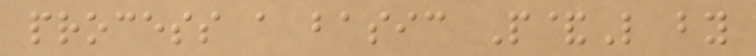process a basic P&L by
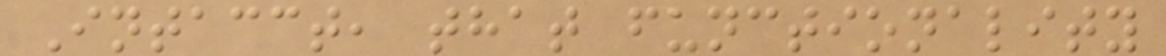Intacct, that functionality
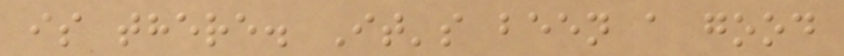is there. It's been a good
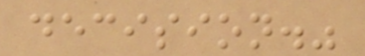decision."
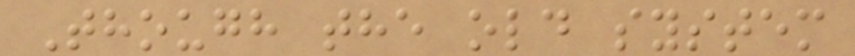Though the old system
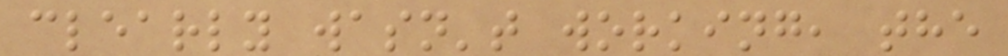clearly wasn't working, the
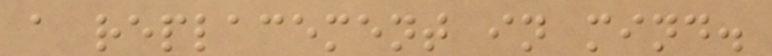a replacement in mind.
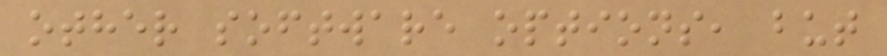other software options, but
